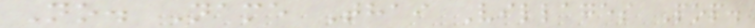No. Name Thai Villages Pop.
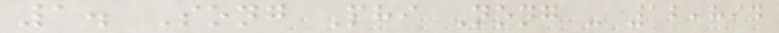1. Song Phi Nong - 12,894
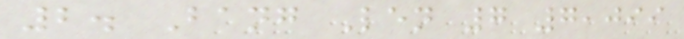2. Bang Len 7 7,099
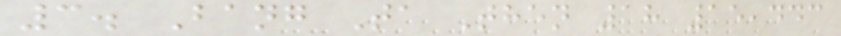3. Bang Ta Then 18 15,443
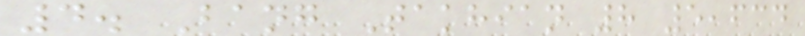4. Bang Takhian 8 5,634
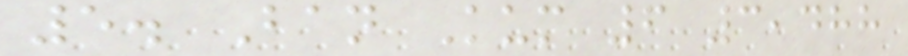5. Ban Kum 6 3,488
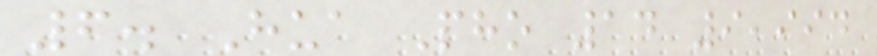6. Hua Pho 14 9,994
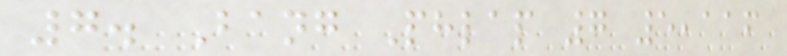7. Bang Phlap 7 5,116
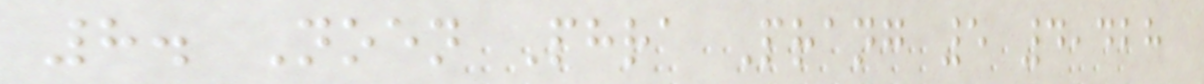8. Noen Phra Prang 5 4,428
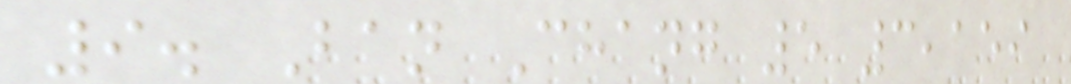9. Ban Chang 5 3,159
